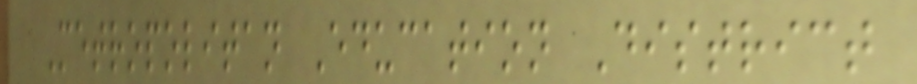Metropolitan Education District
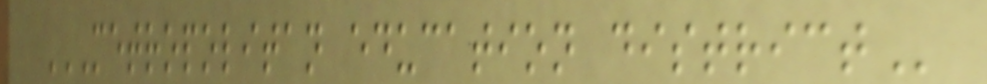METROPOLITAN EDUCATION DISTRICT
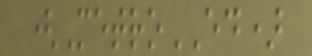(MetroED)
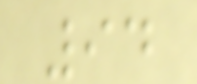94
